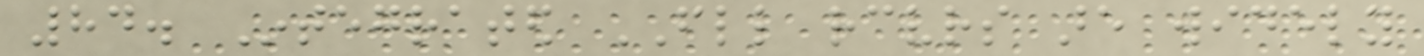84. Integrated FLL receivers are widely
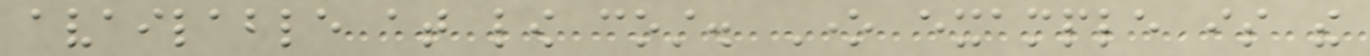available at low cost. One example is the
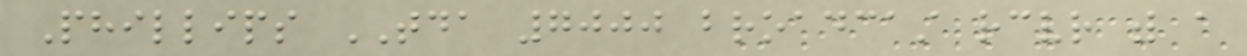Phillips TDA 7000 broadcast receiver with a
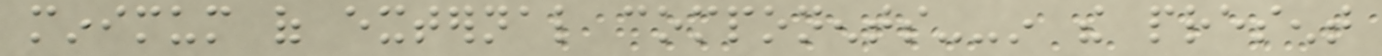minimum of external components--in the present
